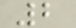2
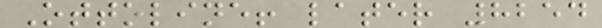Ottoline! later 8254
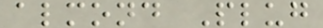almond Plug
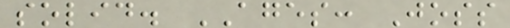solid. AGES: Joss
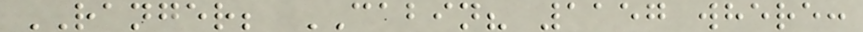RANGER; CABIN? 1157 where:
